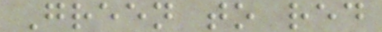Green to red
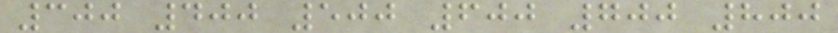300 400 500 600 700 800
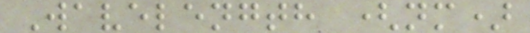Wavelength (nm)
